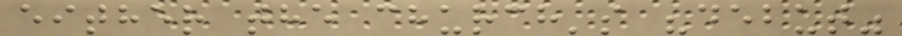either the church's "debut"
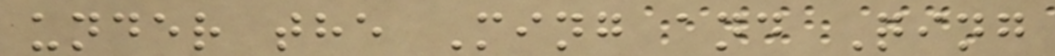under the Ming and Qing
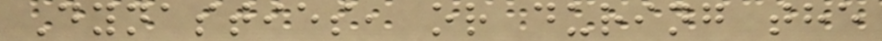Dynasties, or during the
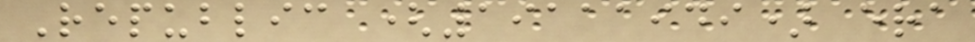Republic (19111949) era
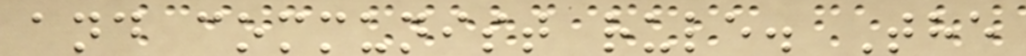and communist rule. The
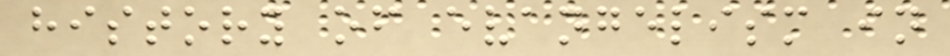history of evangelism in
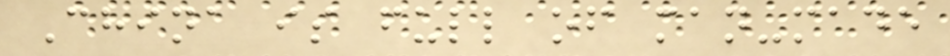China is full of man-made
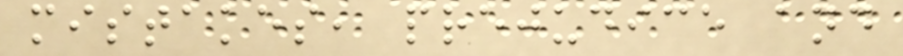mistakes, prejudice and
